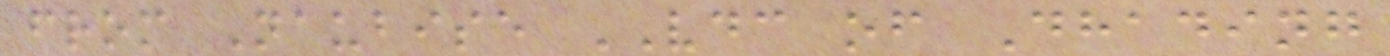from Naubise VDC of Dhading
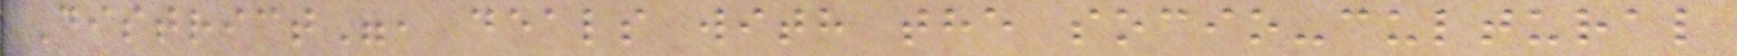District", deals with the socio-cultural
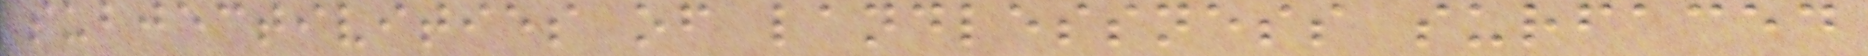subjectivities of landlessness surfaced
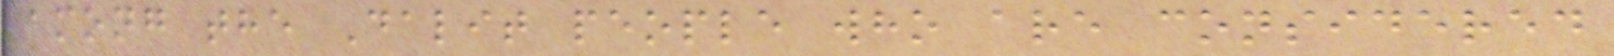among the Dalit people who are considered
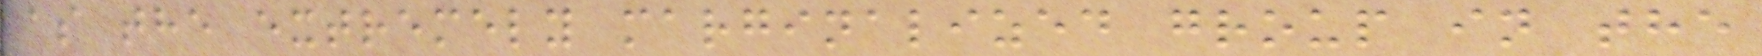as the extremely marginalized group in the
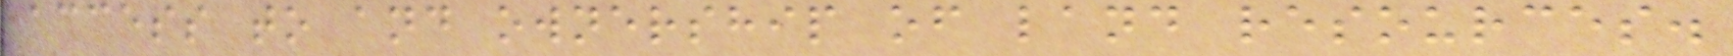access to and ownership of land resources.
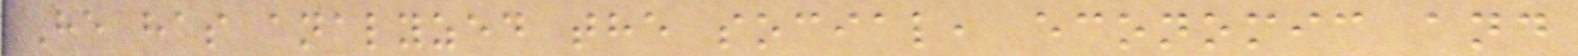He has analyzed the social, economic and
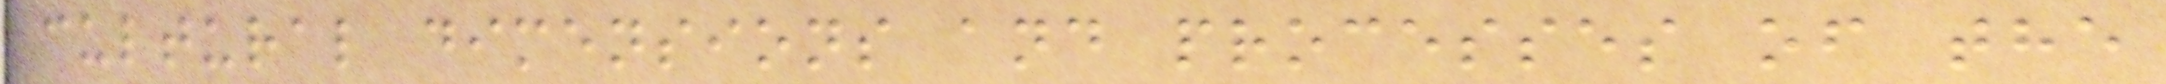cultural dimensions and processes of the
